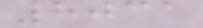8031
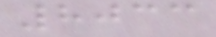8033
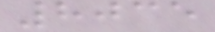8035
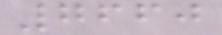7660
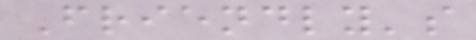Friendly's
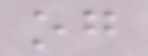og
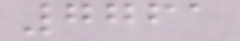7761
